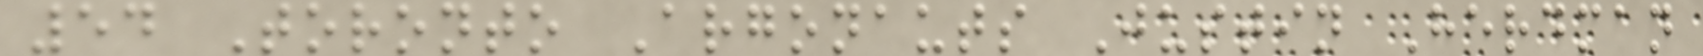54 Toronto Argonauts Justin Herdman
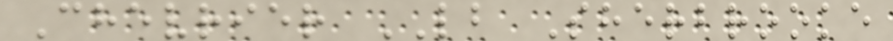Chevrier LB Sherbrooke
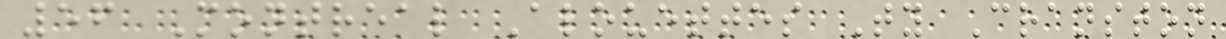56 Montreal Alouettes Ty Cranston
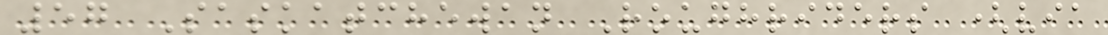57 Saskatchewan Roughriders (via
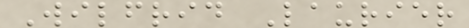Wilfrid Laurier
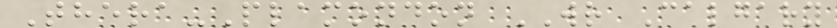Thera-Plamondon WR Calgary
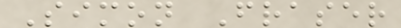Simon Fraser
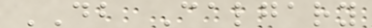DB Calgary
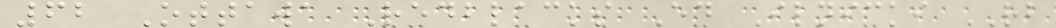62 Ottawa Redblacks Ed Ilnicki RB
